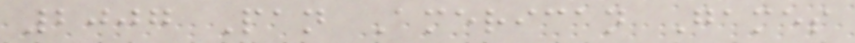2007 Pan American Games
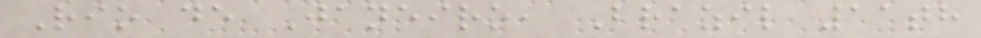Rio de Janeiro, Brazil 11th
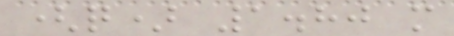(q) 1.80 m
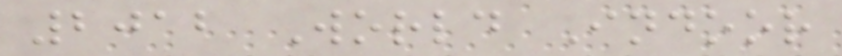2012 World Indoor
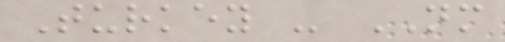Turkey - NM
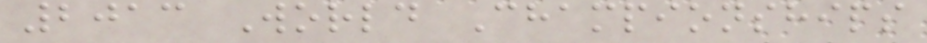2013 World Championships
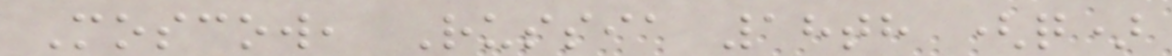Moscow, Russia 18th (q)
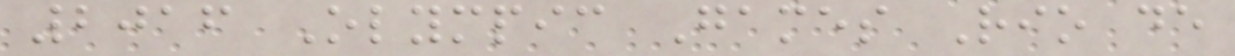2016 Olympic Games Rio de
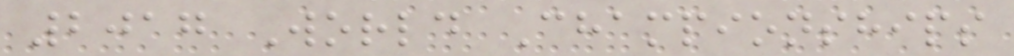2017 World Championships
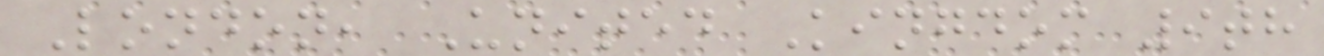London, United Kingdom 9th
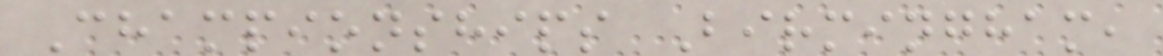Championships Birmingham,
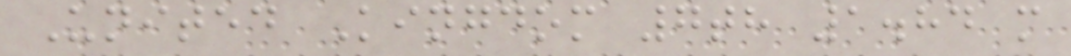United Kingdom 7th 1.84 m
